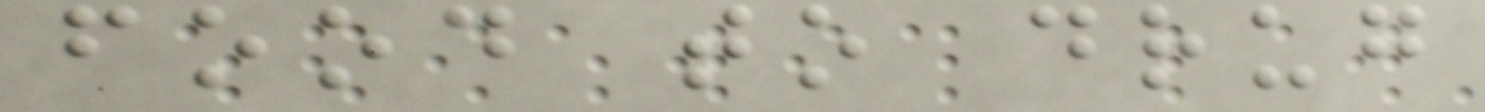food to drug
